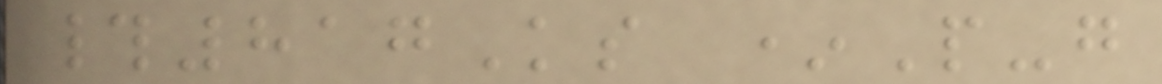#817Ks *P-g
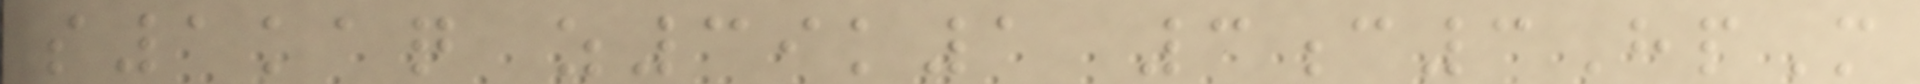s1kaq z39k1 3c3HpM
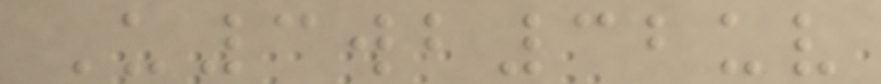U3wb32uv
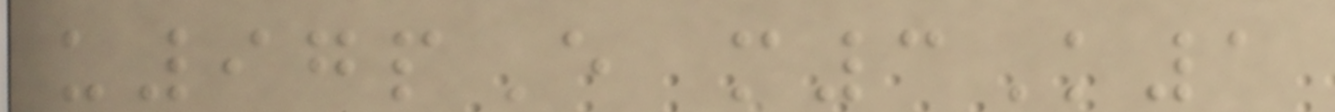u97pE m3K1
